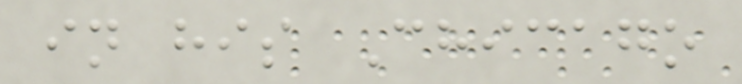in his Chicago
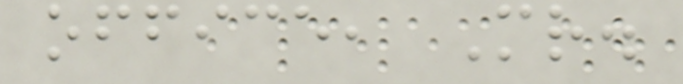office, Mr.
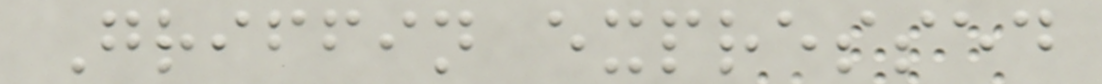Griffin expressed
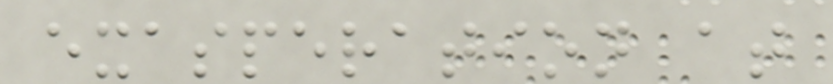exasperation at
